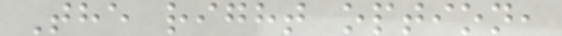The right option,
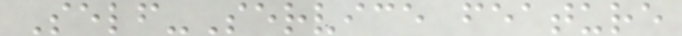Self-Service feature
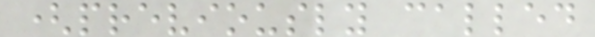(previously called
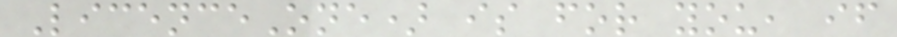LicenceOne) is for you, if
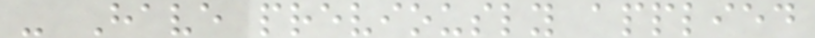- Have previously applied
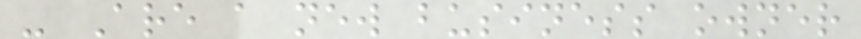- Are a new business owner
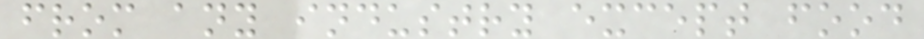from any industry except food
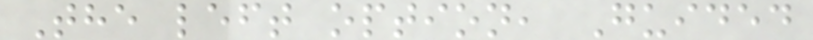The left option, Guided
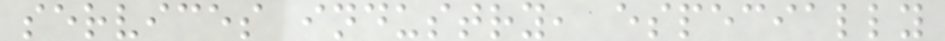services industry, especially
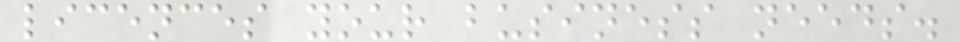licences your business needs.
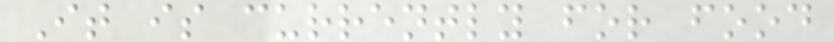It is currently for food
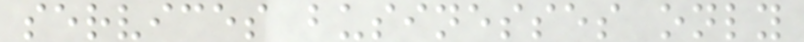services businesses only
